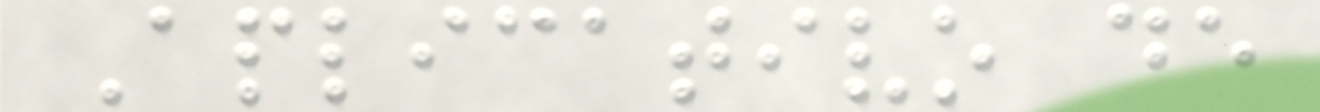Aplicativo de
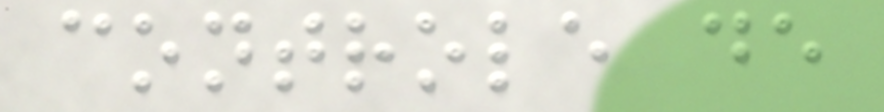controle de
